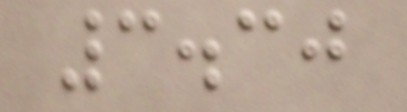3.30
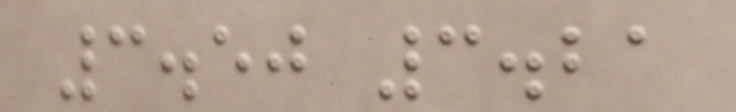3.50 3.21
